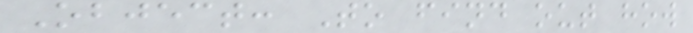Object: To find out how
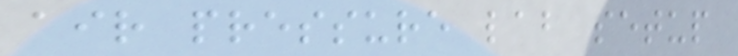air pressure lab setup
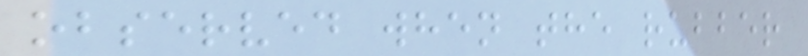observed when the rubber
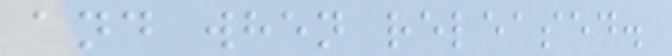and when released.
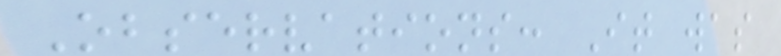Observations: It was
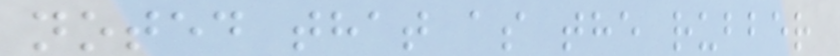noted that as the rubber
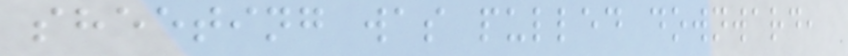sheeting was pulled downward,
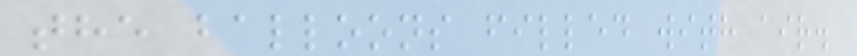the balloons filled with air.
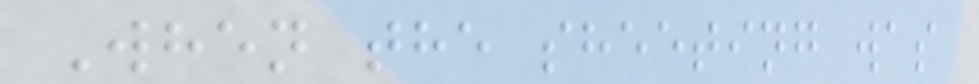When the sheeting was
